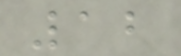12
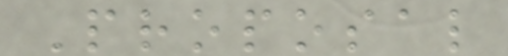Proposal
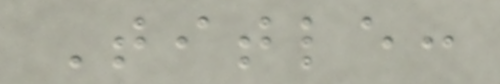Title:
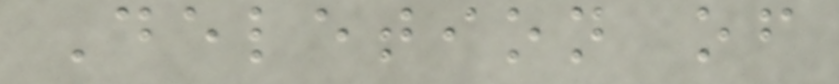Deletion of
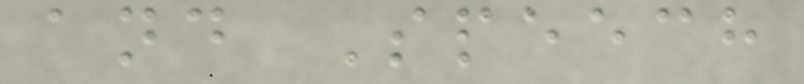and Speech
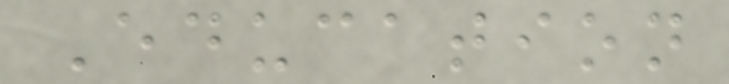Education
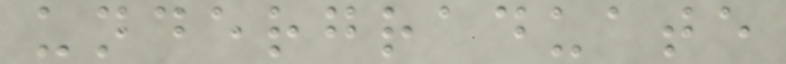undergraduate
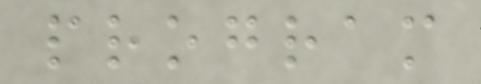program
